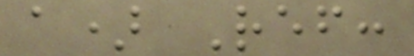a) Ref:
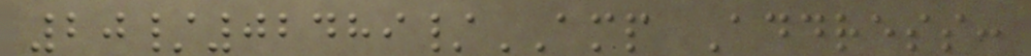20/02489/AMP Address:
